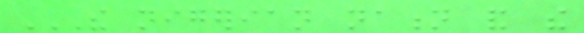THE NIGERIAN NATION AND THE
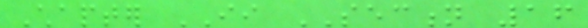Chapter II SECTION 16
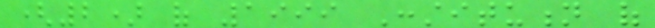(2) of 1999 Constitution of
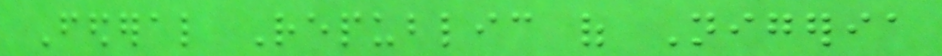Federal Republic of Nigeria
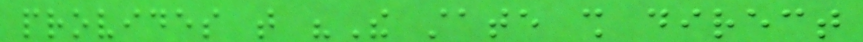provides that "The state shall direct
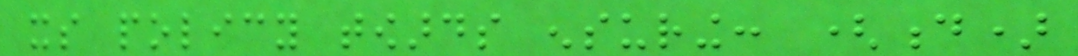its policy towards ensuring: (d)
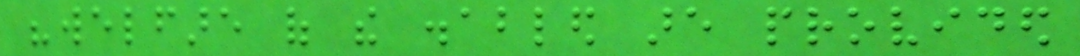"welfare of the disabled are provided
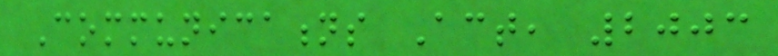Communications Act, 2003
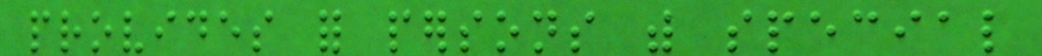provides for persons with special
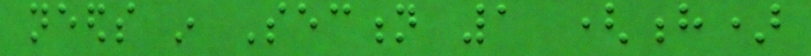needs in Section 1 (h)
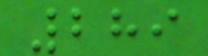289
